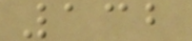132
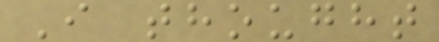I thought
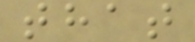that
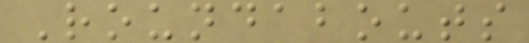Roundabouts
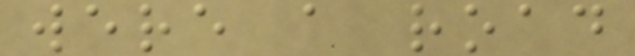were a road
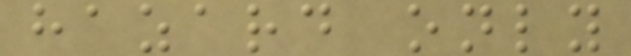hazard only
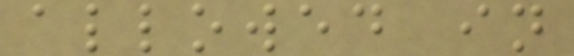allowed in
